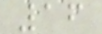16
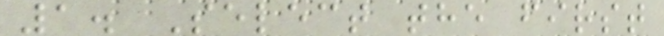1. Select the first
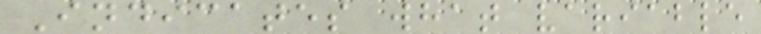Indicates what variable
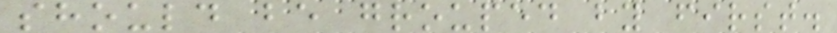should be grouped by first.
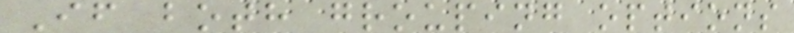If both grouping options
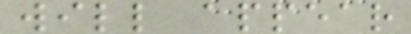will appear
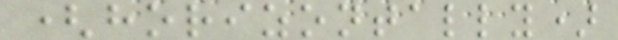(horizontally)
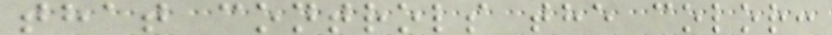that controls the color:
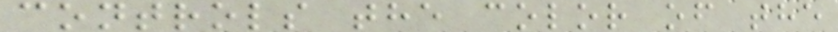controls the color of the
